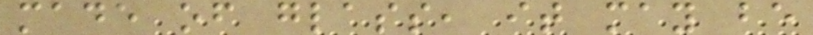made of glass, it may be
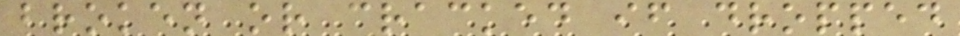broken or cracked if dropped
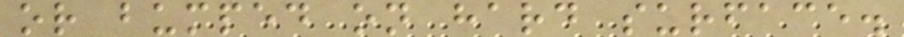or bumped on hard surface.
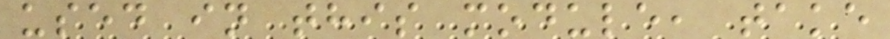used in this module, take
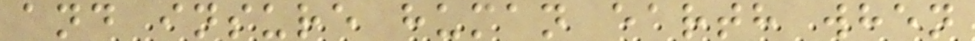and insure human earth when
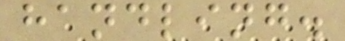handling.
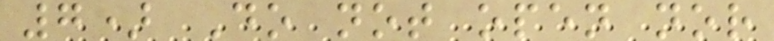7) Do not open nor
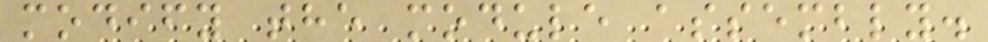modify the module assembly.
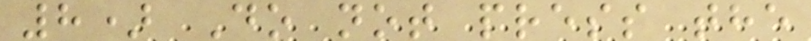8) Do not press the
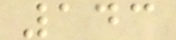143
